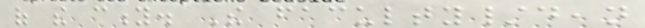of the city. The faculty/dean
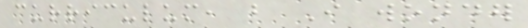curriculum, but I wonder
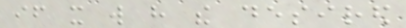if it will have the desired
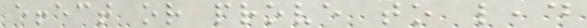effect or prove to lead
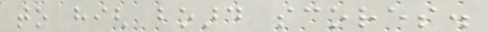to high board scores.
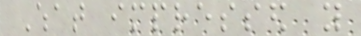What impressed you
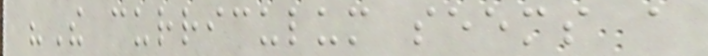"The curriculum seems a
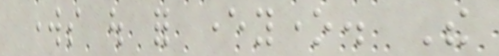works out for everyone. The
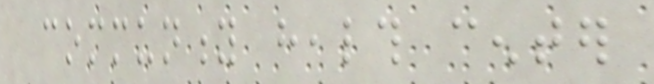community health center
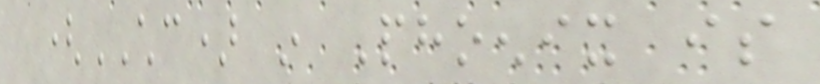(CHC) in Phoenix is
